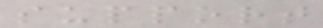support
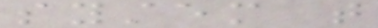system that
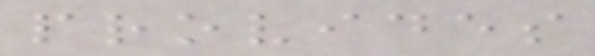provides
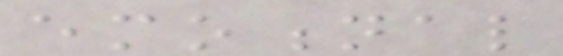emotional
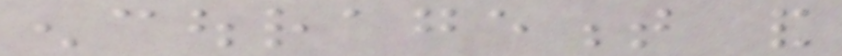encouragement and
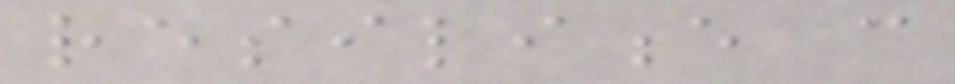resilience can
